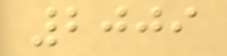2009
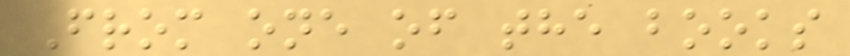From one of the books
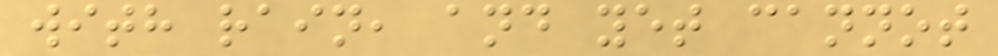with rain, and yet cannot
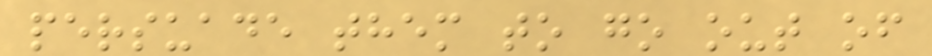persuade them to go out of
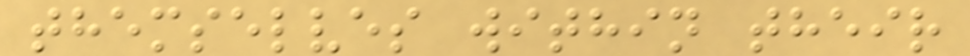themselves within their
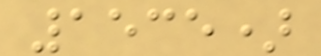1535)
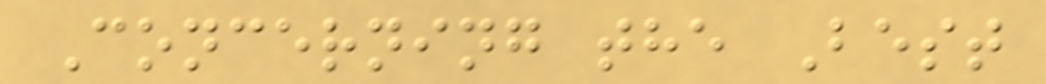Concerning the Best
